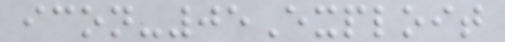icon-05Exploit
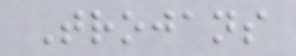Trojans
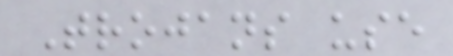Trojans use
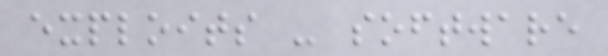exploits - software
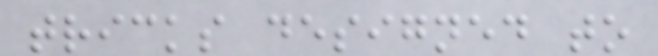tricks designed to
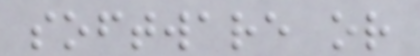software or
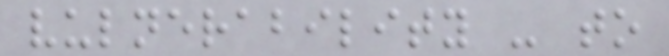vulnerability - to
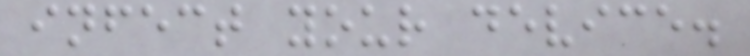infect your device.
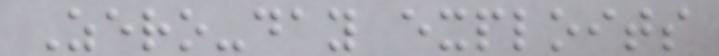Zero-day exploits
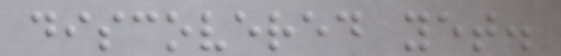discovered yet.
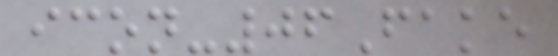icon-06Fake
